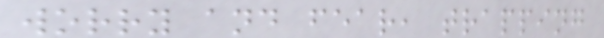worry and fear, trapping
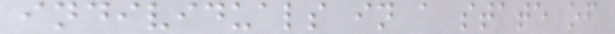individuals in a state of
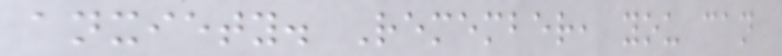anxiety. Remember, you can
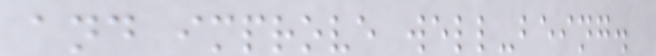and improve well-being.
